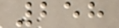258
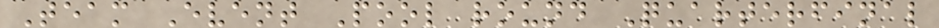Team Event Pool round Quarterfinal
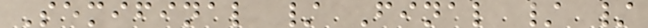Semifinal / Final / /
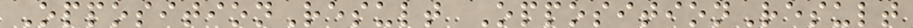OppositionResult OppositionResult
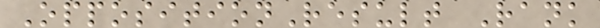OppositionResult Rank
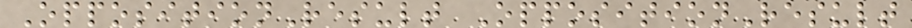OppositionResult OppositionResult
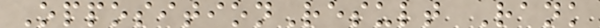OppositionResult Rank
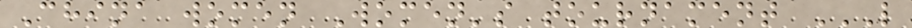China women Women's tournament L
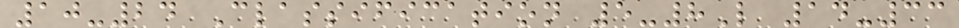10-24 Classification 5-8L 14-33
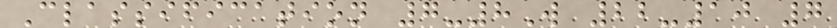Classification 7-8W 22-10 7
